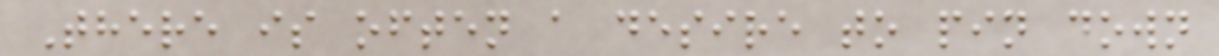There is often a desire to pin down
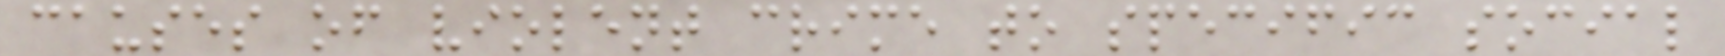causes of violent crime to specific social
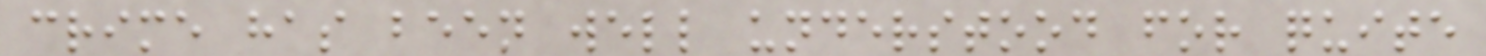crime has been well understood for quite
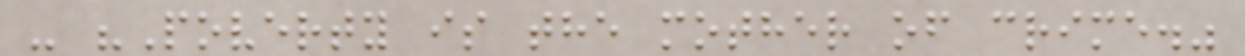- "Poverty is the mother of crime."
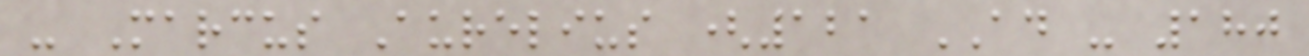- Marcus Aurelius (121 AD - 180
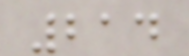214
